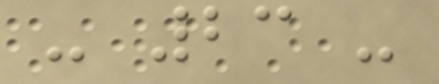- 23 -
